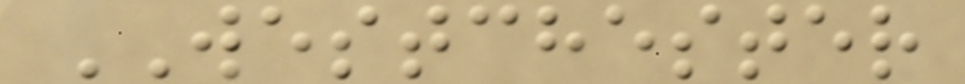WESTCHESTER
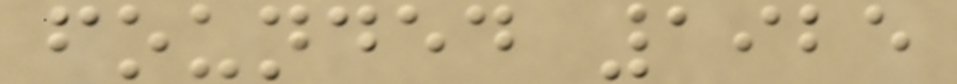founded 1925
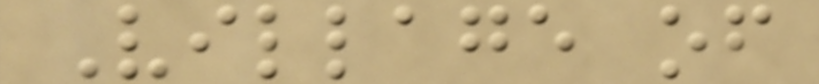Village of
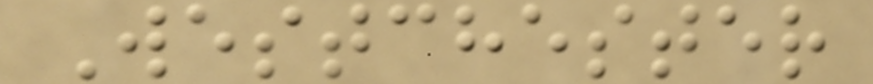Westchester
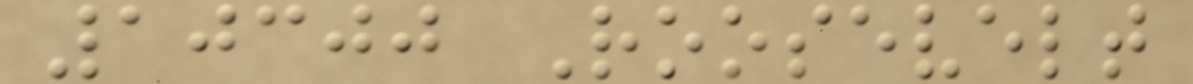10300 Roosevelt
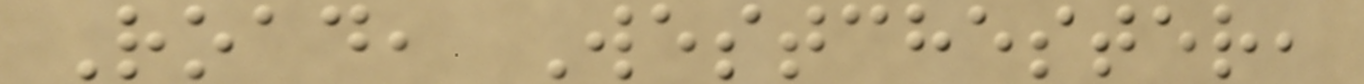Road, Westchester,
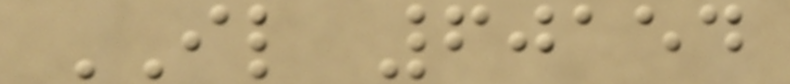IL 60154
